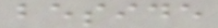beside
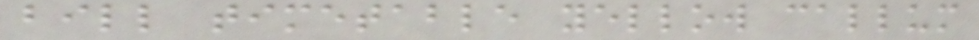bill timetable yellow callum
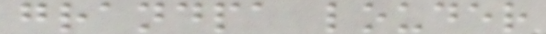grandpa louder
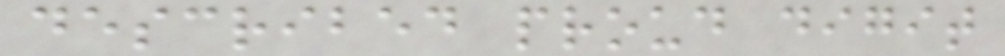described proud digit
